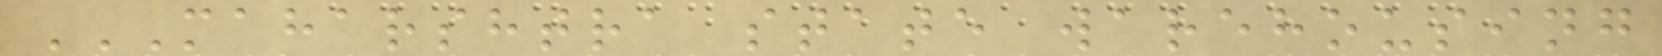MAHARSHTRA STATE WAREHOUSING
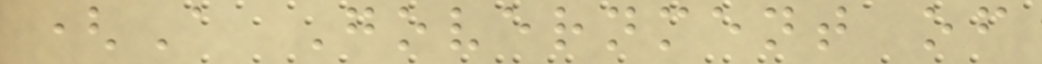(A Government of
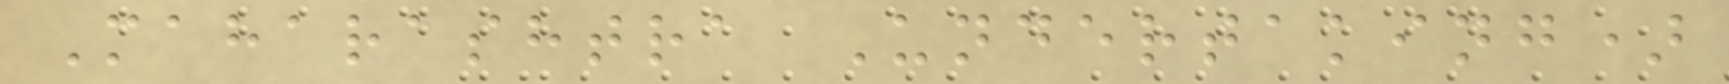Maharashtra Undertaking)
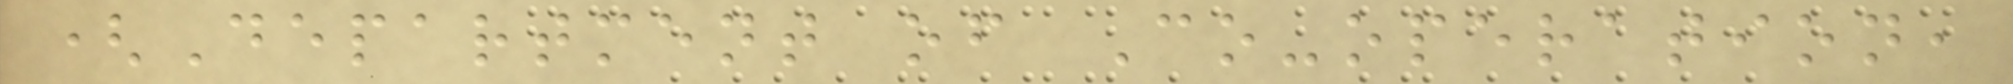(Department of Co-operation,
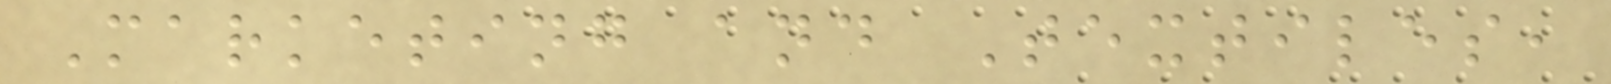Marketing and Textiles,
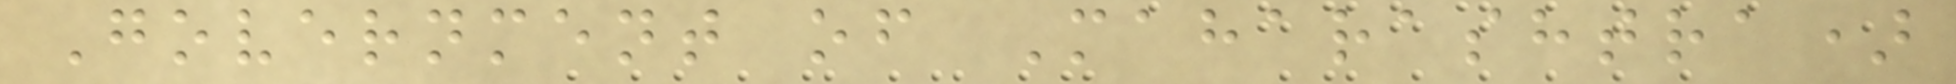Government of Maharashtra)
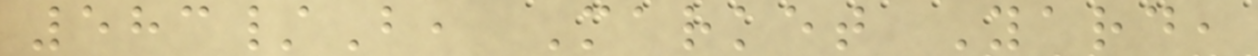583/B, Market Yard,
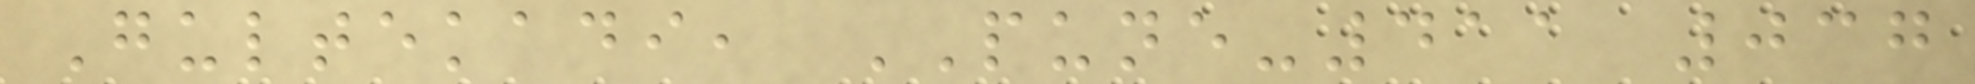Gultekadi, PUNE-411 037
